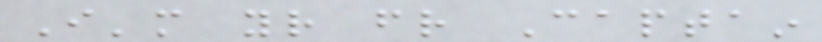I'm your friend Captain
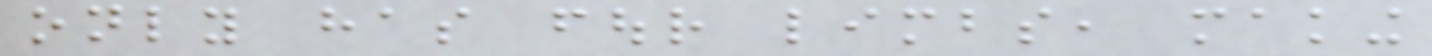only has four limbs, making
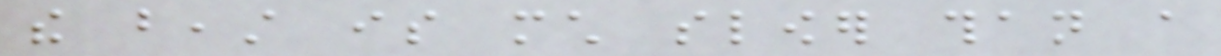the beast is much slower than a
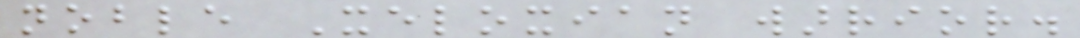noble Xeloxian warrior.
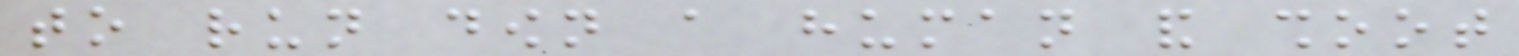to run down a human and shoot
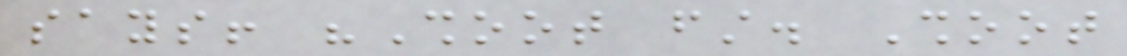says! "Shoot first. Shoot
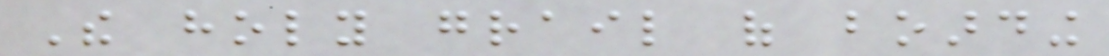The holy grail of boarding
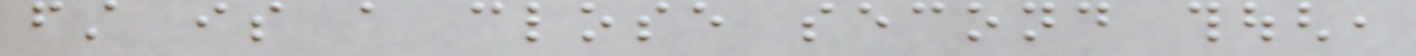first is a close second though,
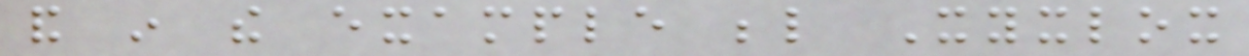and in the example below Xyxlox
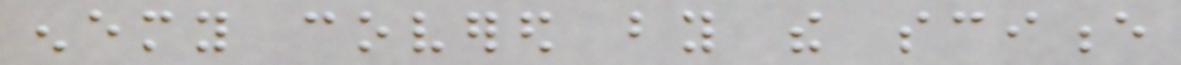enemy covered by the science
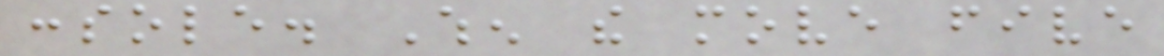console. When the move five
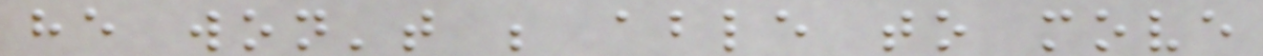he won't be able to move
